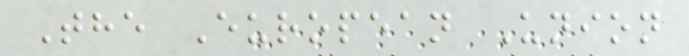The European Union
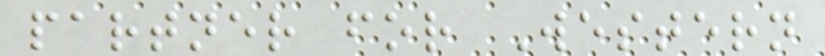partner for Western
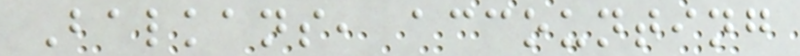Balkans, accounting
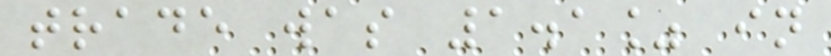trade was 1.1% in
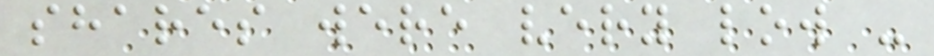shares were very low -
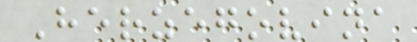Herzegovina
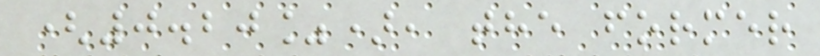(0.20%), the former
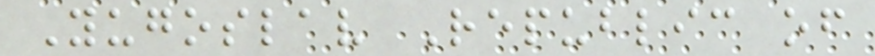Yugoslav Republic of
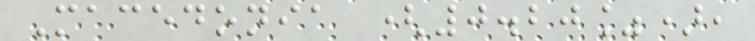Macedonia (0.20%),
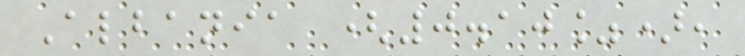Albania (0.10%),
